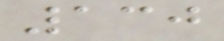130
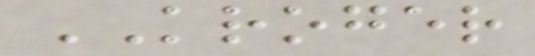KROGER
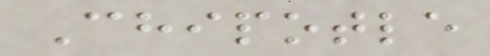Chipotle
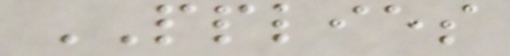PPLIES
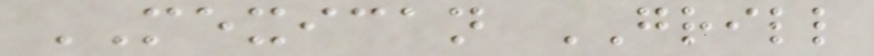MEXICAN GRILL
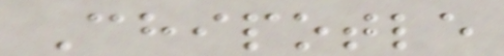Chipotle
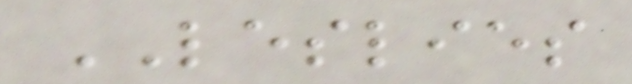LESLIES
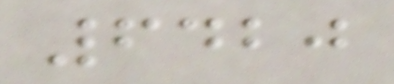6420
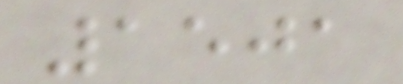1501
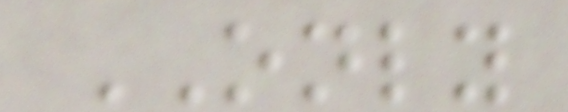ONLY
